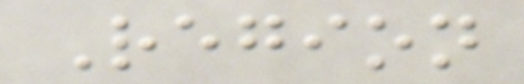Region
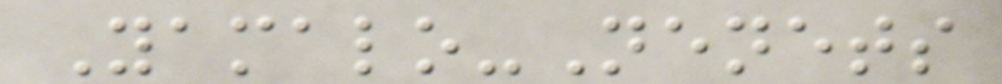Yamalo-Nenets
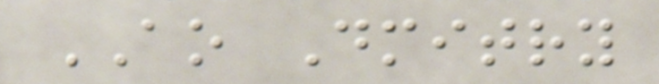AO Dmitry
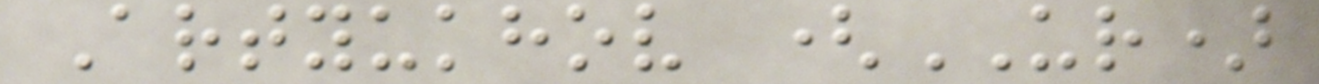Artyukhov (UR)
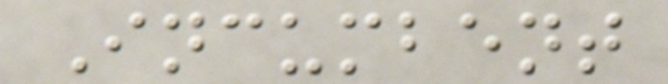Incumbent
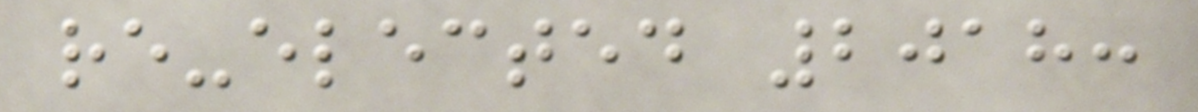re-elected 2018:
